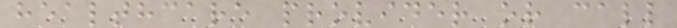healthcare provider or call
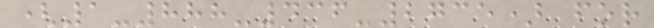(1-888-436-2735) for
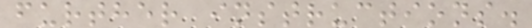further instructions.
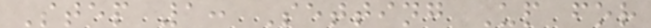Step 1: Setting Up for
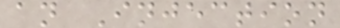an Injection
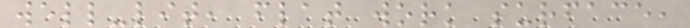well-lit, flat work surface,
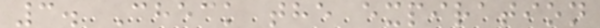3. Check the expiration
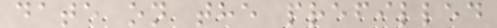date on the prefilled
